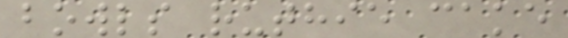bowls ruthie cake
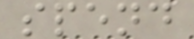spend
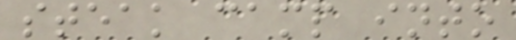steak camp into
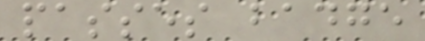passes badge
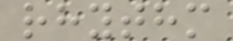rhythm
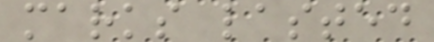marks lasted
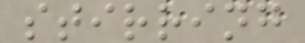stirring
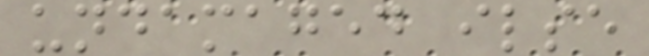undamaged ilse
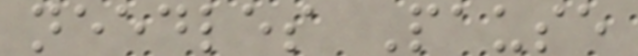needles Pause
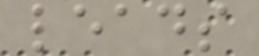leads
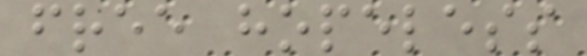free hopeless
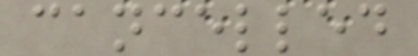cancelled
